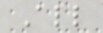All
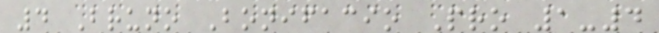4 Bruno Bonifacio Pro 1-4
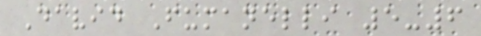David Fumanelli 5-6
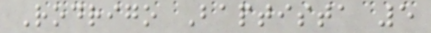Rodrigo Baptista 5
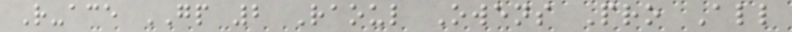R-ace GP 2 Raoul Owens Pro All
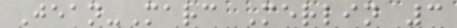Jean-Marc Merlin 3
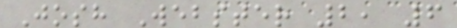Josh Webster 2, 6
